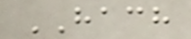HACH
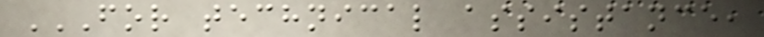FOR TECHNICAL ASSISTANCE,
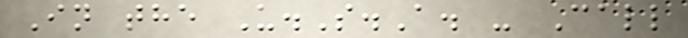In the U.S.A. - Call
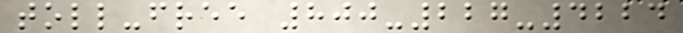toll-free 800-227-4224
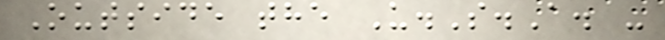Outside the U.S.A. -
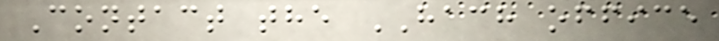Contact the HACH office
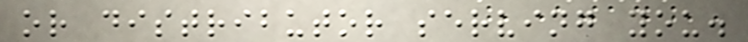or distributor serving you.
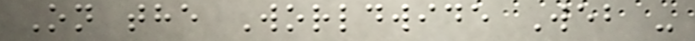On the Worldwide Web -
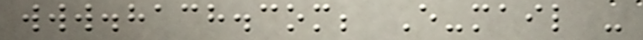www.hach.com; E-mail -
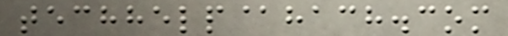techhelp@hach.com
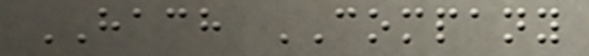HACH COMPANY
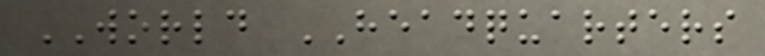WORLD HEADQUARTERS
